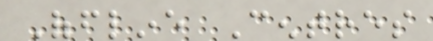Offline Centres
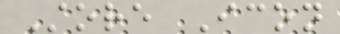Store Icon
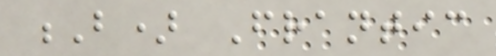B) Frantic
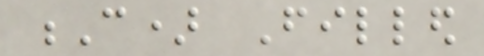C) Filled
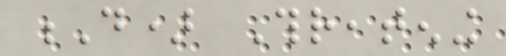D) Threatening
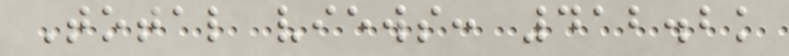Total views: 412.2k
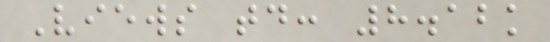Views today: 8.12k
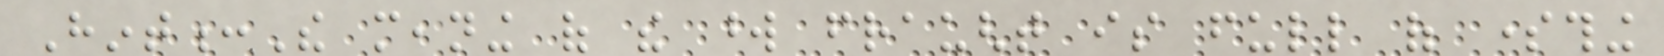Hint:The meaning of the word fraught is full of something
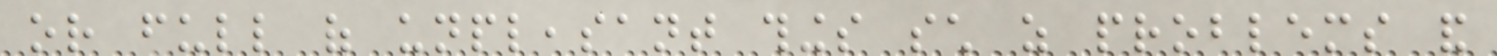or full of unpleasant things such as problems and
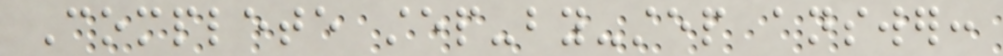Complete step-by-step answer:
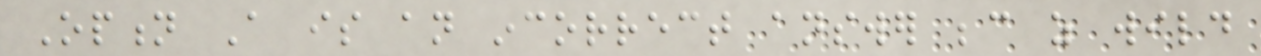Option A is an incorrect answer because as wild
